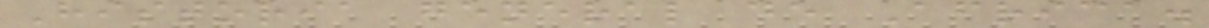Historia general de Africa.
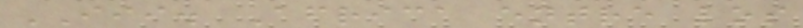III. Africa entre los
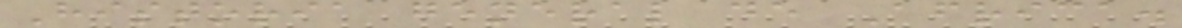Historia general de Africa.
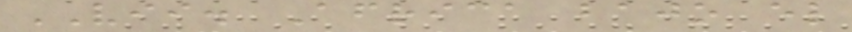VII. Africa bajo el
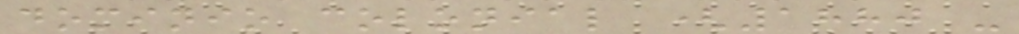dominio colonial (1880 -
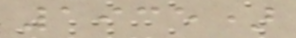1935)
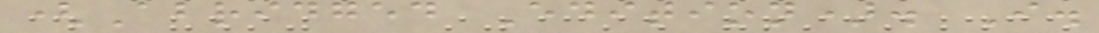(Abridged Edition). I.
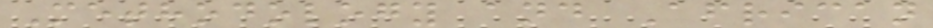Methodology and African
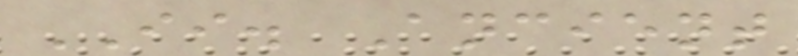II. Ancient
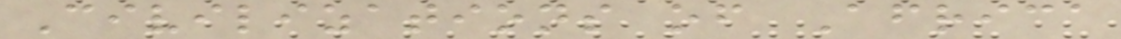Civilizations of Africa
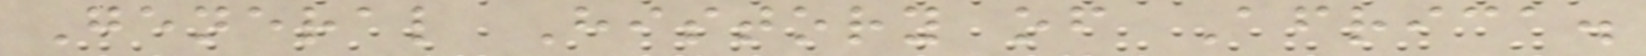General History of Africa.
